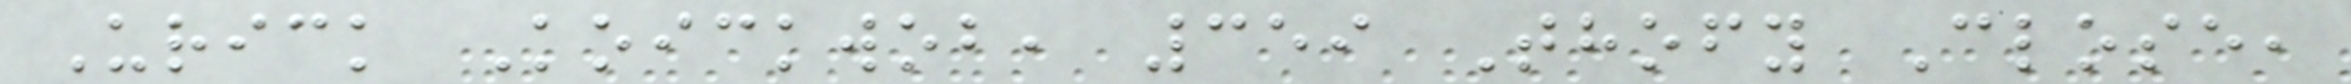Urick Koickwob, 359 Thofy Close,
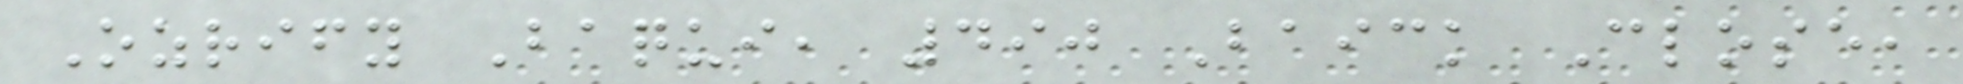Ozrify Baqui, 490 Baick Close,
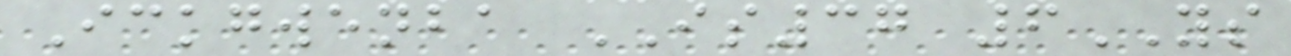Ickgwenba IS37 6YS
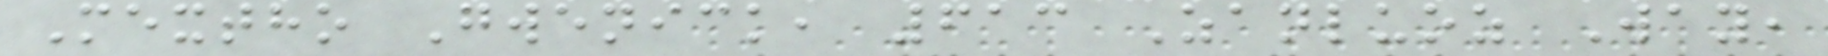Mextho Gwenick, 613 Zanluoz Way,
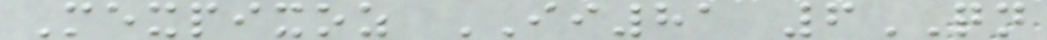Mexpixoz II81 6QN
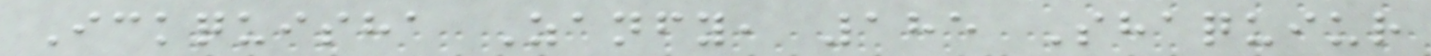Ickquisha Zanfy, 185 Shaquiur
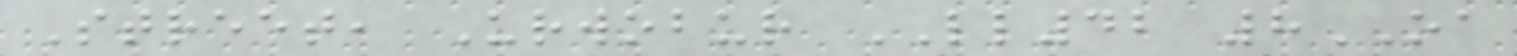Street, Urwobur LL42 8OA
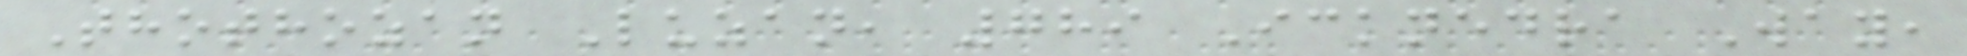Thothozan Luzan, 789 Icknedra Way,
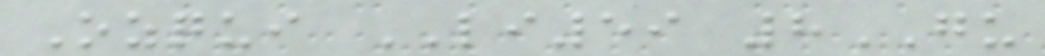Ozqui LI59 8GU
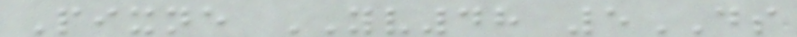Pixne YV48 5DS
